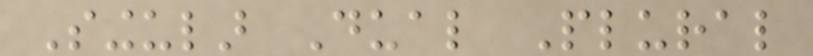Singular Dual Plural
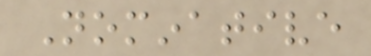Nominative
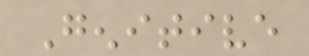Genitive
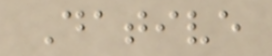Dative
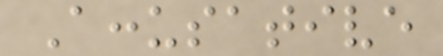Accusative
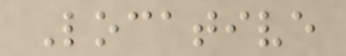Locative
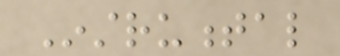Instrumental
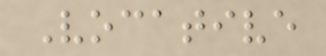Vocative
